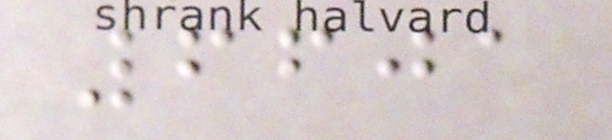6601
